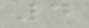4
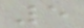5
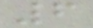6
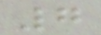7
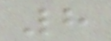8
